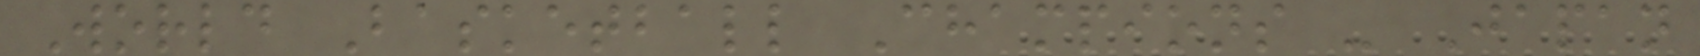World Basketball Champions - Japan
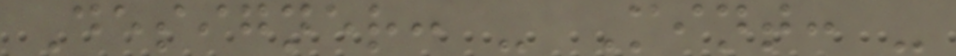Designer: - Mint: -
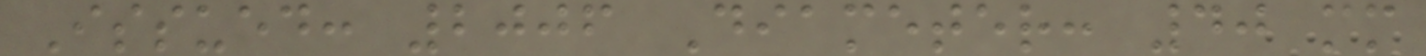Issued: 2006 Diameter: 40 mm
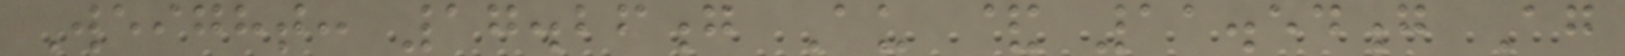Weight: 17.26g Au & 11.54g Ag
